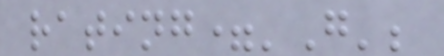rating='G';
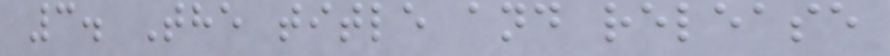3. The title and release
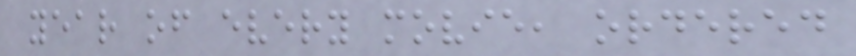year of every movie, ordered
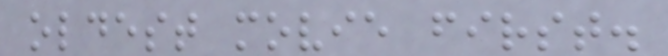oldest movie first.
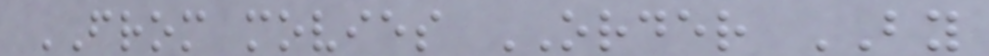FROM movies ORDER BY
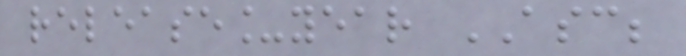release_year ASC;
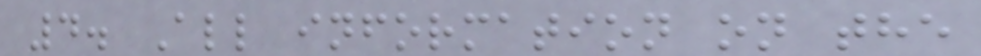4. All information on the
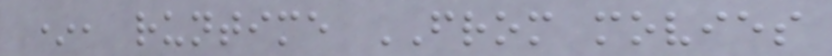*, runtime FROM movies
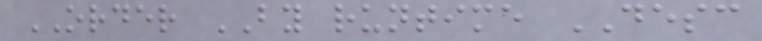ORDER BY runtime DESC
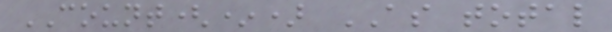COUNT(*) AS total
